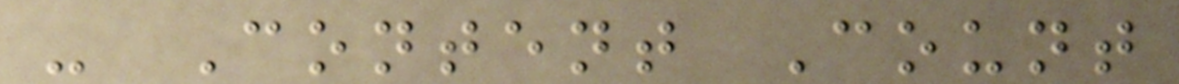- Content Count
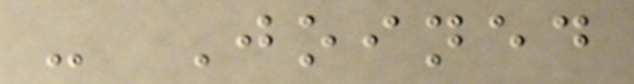- Joined
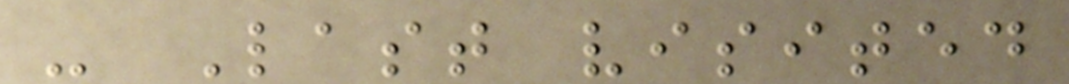- Last visited
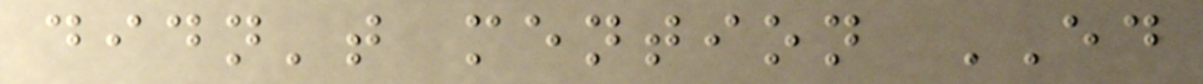didn't mention ED
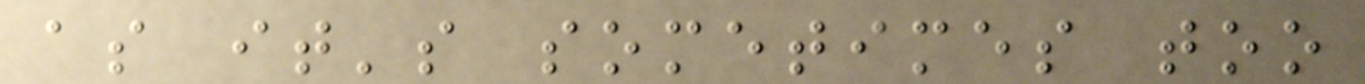as it's sometimes too
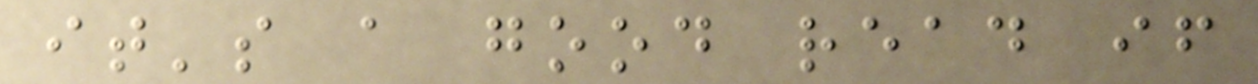it's a good read if
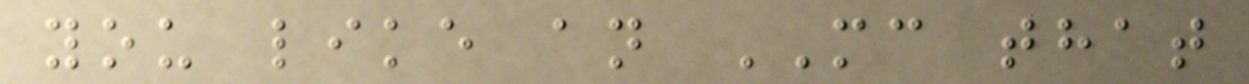you like an MC that
